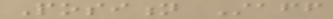Position Staff
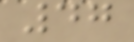47
